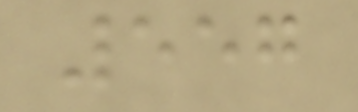557
